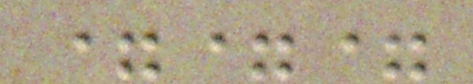===
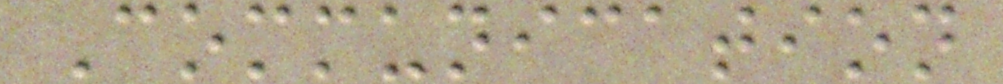Communication
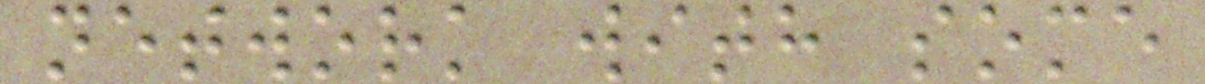network with some
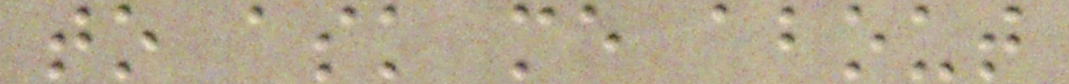to ask me about
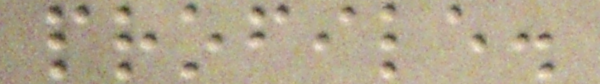profile.
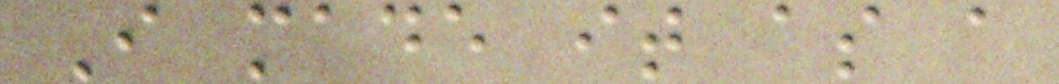I made it as a
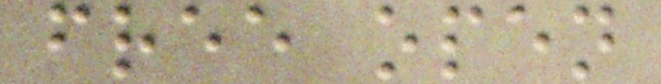free open
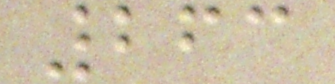263
